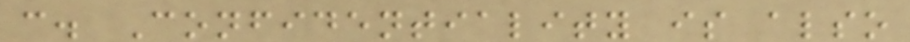c. Confidentiality is also
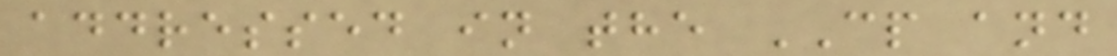addressed in the CP and
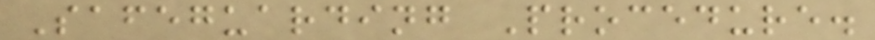Safeguarding Procedure.
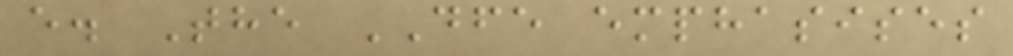e. The DFE emphasises
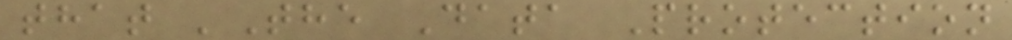that 'The Data Protection
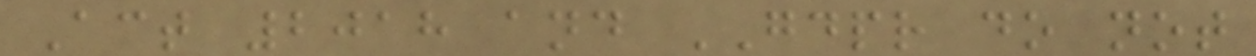Act 2018 and GDPR do not
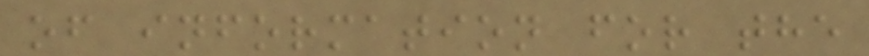of information for the
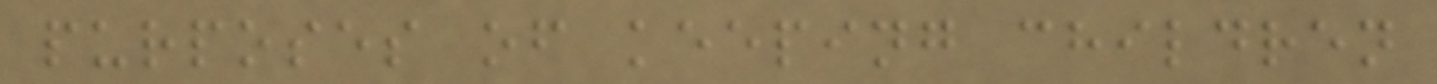purposes of keeping children
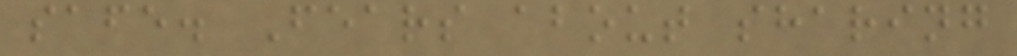safe. Fears about sharing
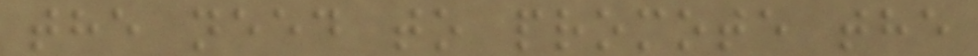the need to promote the
